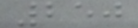250
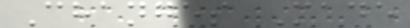Changes Made
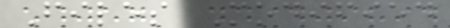Files Modified
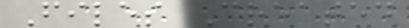Files Created
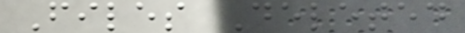Files Deleted
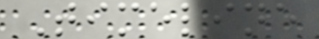Timeline
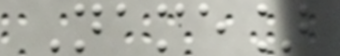Name]
